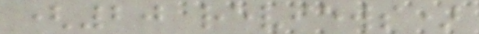(20 reviews)
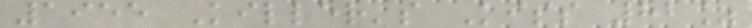1955 Killer's Kiss 82%
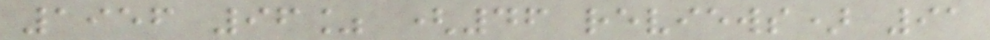1956 96% (46 reviews) 91
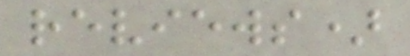reviews)
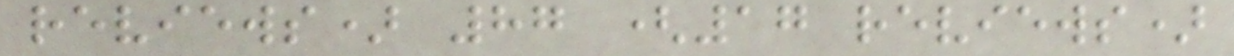reviews) 87 (17 reviews)
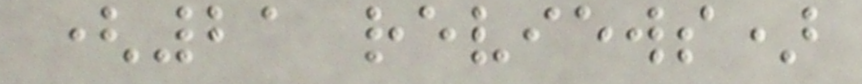(21 reviews)
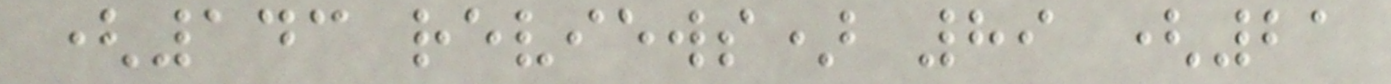(143 reviews) 89 (21
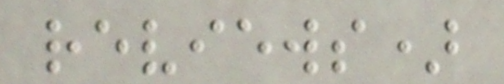reviews)
